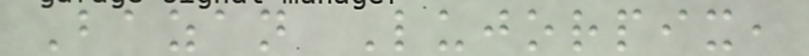Bazan Lujorpix,
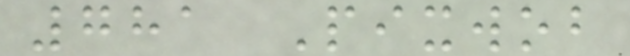781 Pixwob
